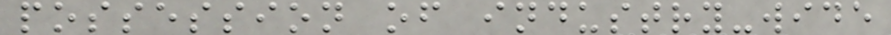possession of industry-wide
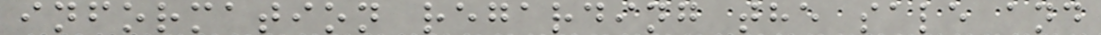information regarding the sale and
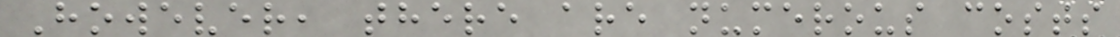However, there are numerous costs
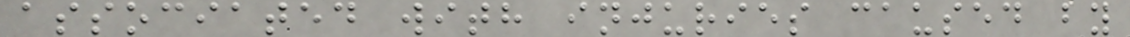associated with injuries caused by
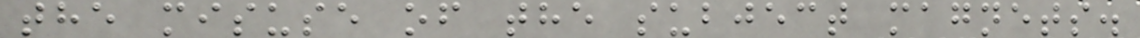the misuse of the subject magnets.
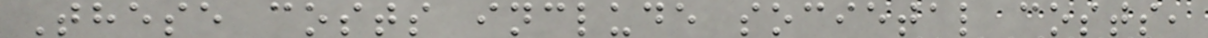These costs include societal costs,
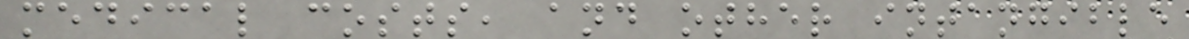medical costs, and other intangible
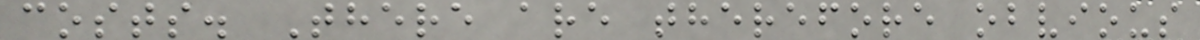costs. There are therefore obvious
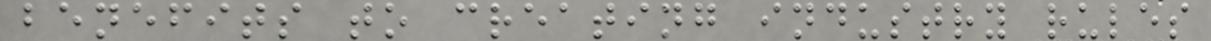benefits to creating industry rules
